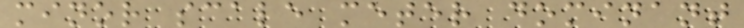minor scale meter dominant
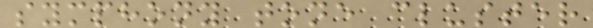symphony tone cluster
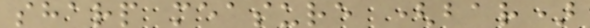sharp measure (bar)
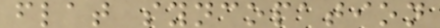flat syncopation
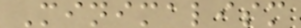Minimalism
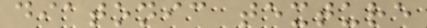diatonic texture
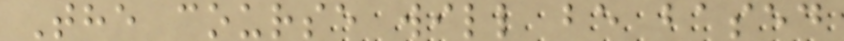The course will be based
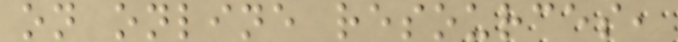on online resources,
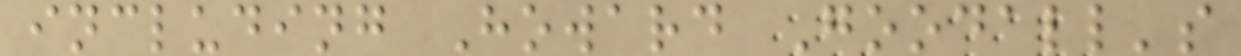including Howard Goodall's
